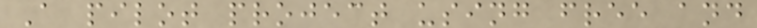A pilot project using free and
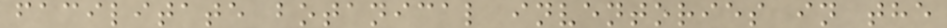facilitate botanical inventories in the
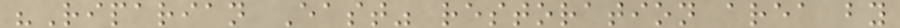"Riparian East" restoration area by
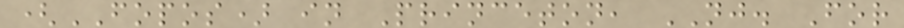(FOPOS) in Princeton, NJ. For
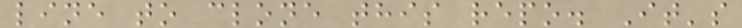line to clone this repo. It's
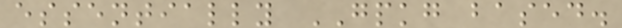essentially GPKG based.
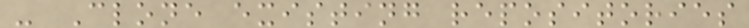- Clone existing repositories
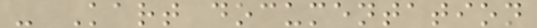- Kart documentation
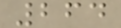264
